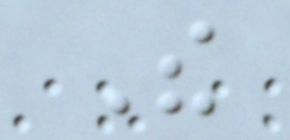The
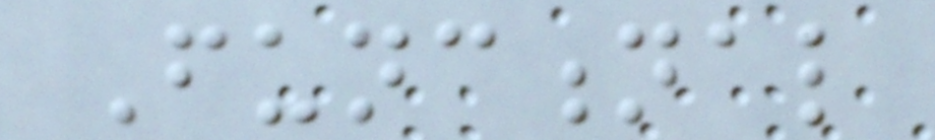Functional
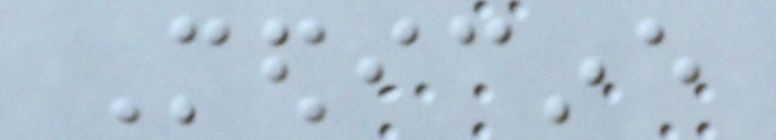Medicine
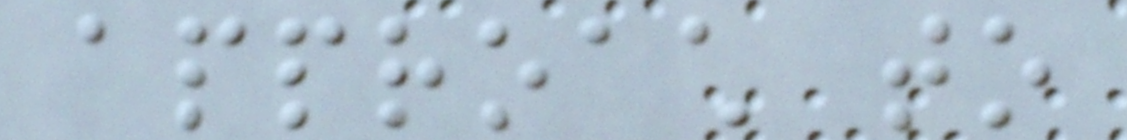approach to
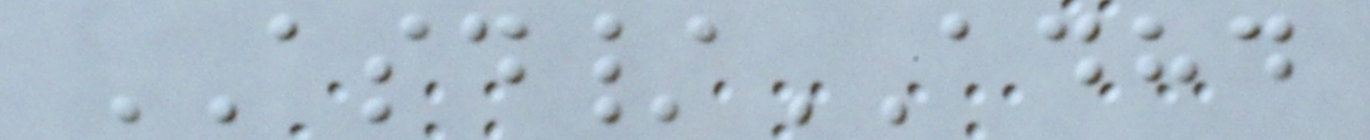ASD/ADHD
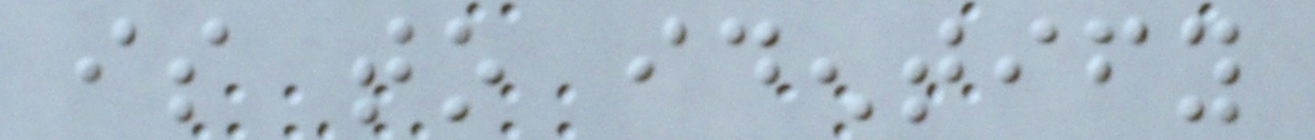is to identify
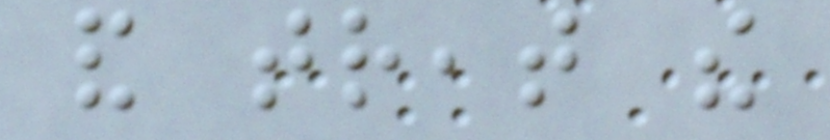and treat the
